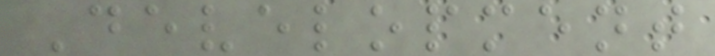Development
